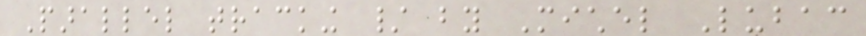Parallel tracking / by Michel Lubac
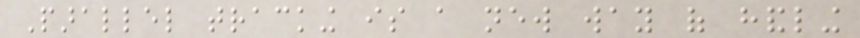Parallel tracking is a new way of handling
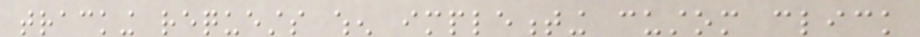tracking requests when implementing custom click
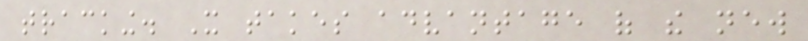tracking. It takes advantage of the new
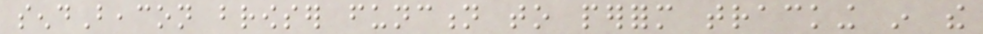sendBeacon browser function to perform tracking in the
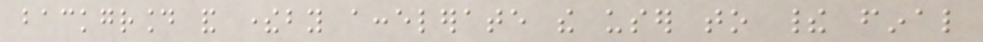background and thereby accelerate the user to their final
